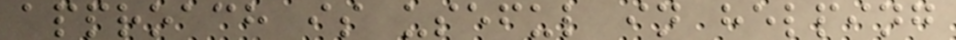approach is useful in helping
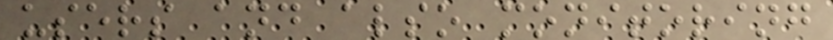users and also monitoring
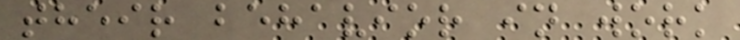their behavior in work
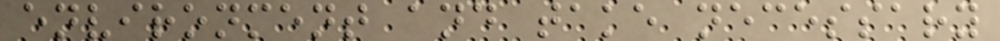environment and take necessary
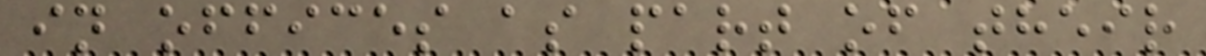in offices as part of their
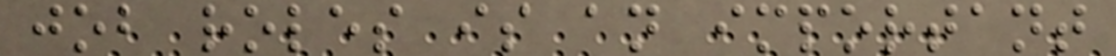job roles is an important
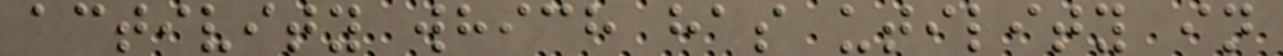activity which has utility in
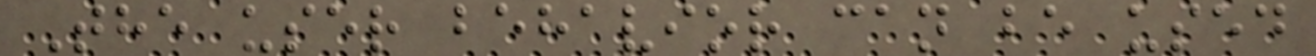The user behavior can be used
